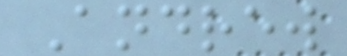Andrew
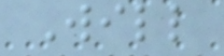Will
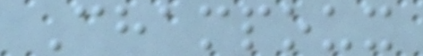Champoux
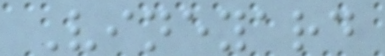Vineyard
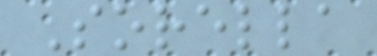Sorella
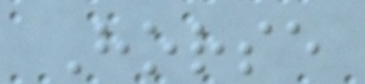Horse
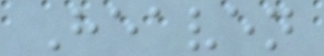Heaven
